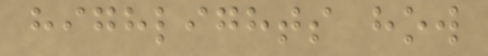highlights how
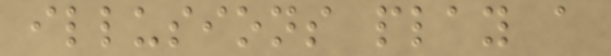illusions play a
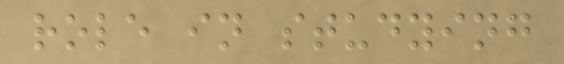role in studying
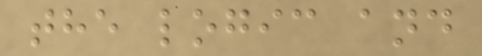the logic and
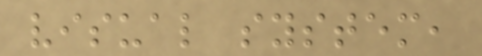visual system,
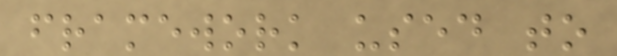framework used to
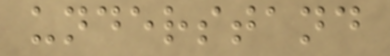understand
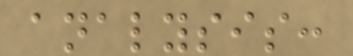analysis:
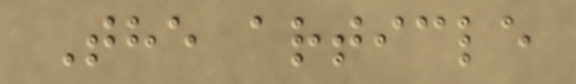The article
